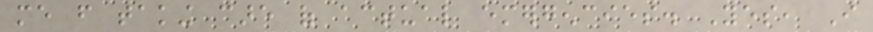me from taking care of actual emergencies. Yes, I
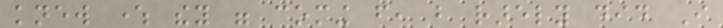knew where they were coming from, but rarely did I
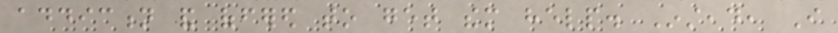addiction and offered to get them help. Instead, I
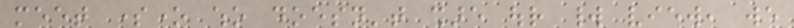meet someone who doesn't share our world view, we
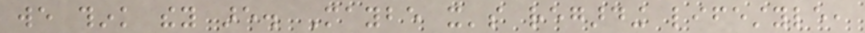we think they are. Maybe it's regarding lifestyle,
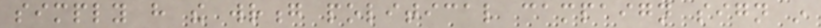simply have the wrong political campaign sign in
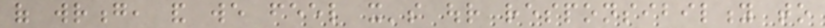of wrong, and we feel it's our responsibility to
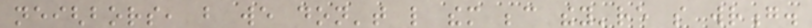neighbors, but we don't like them because they're so wrong.
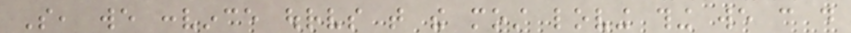So, we convince ourselves that the most loving thing we can do
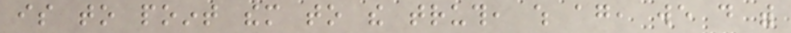is to point them to the truth, which again, we do with
